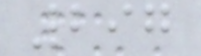297
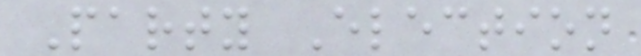Party Election
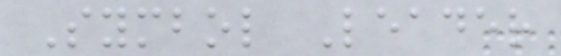Symbol Leader
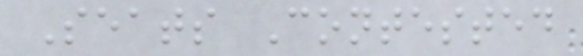Seats Contested
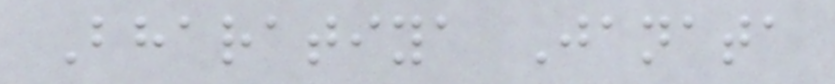Bharatiya Janata
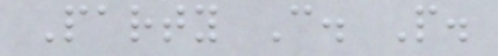Party C. P.
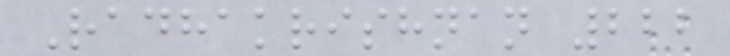Radhakrishnan 222
